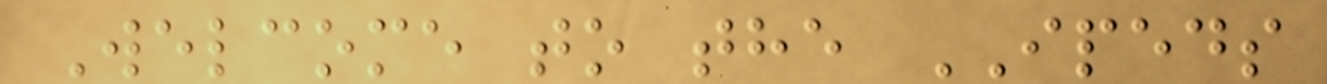Welcome to the IPEDS
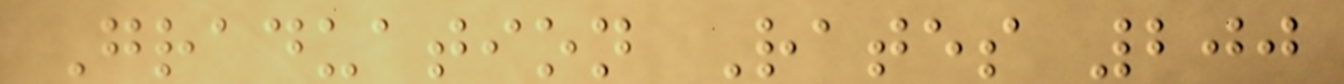Graduation Rates 200
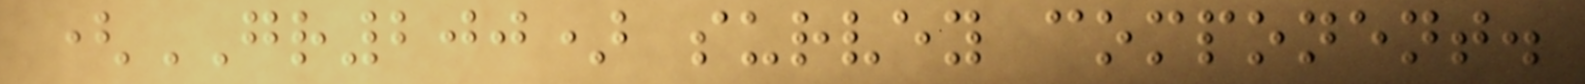(GR200) survey component.
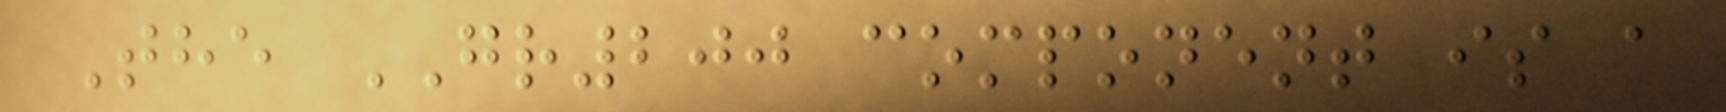The GR200 component is a
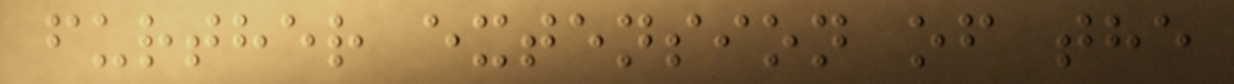further extension of the
